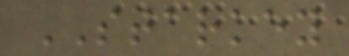STARKEY
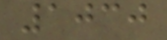1030
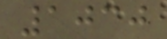1030
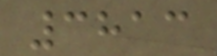3813
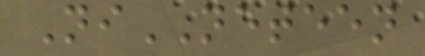NiNETEEN
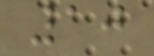10
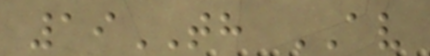19TH AV
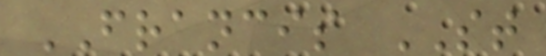FRANCIS ST
